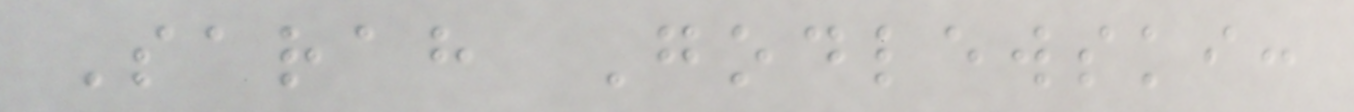Sarah Godlewski:
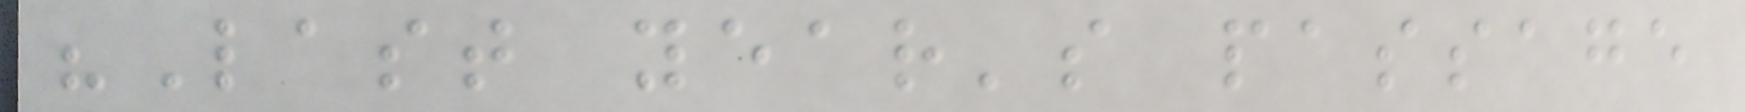"Last year's passage
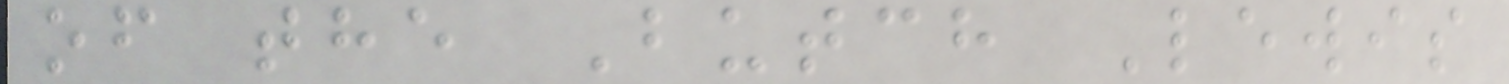of the Butch Lewis
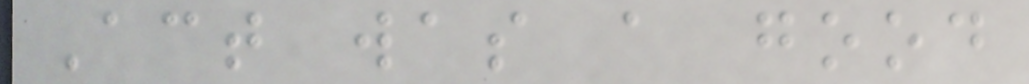Act was a good
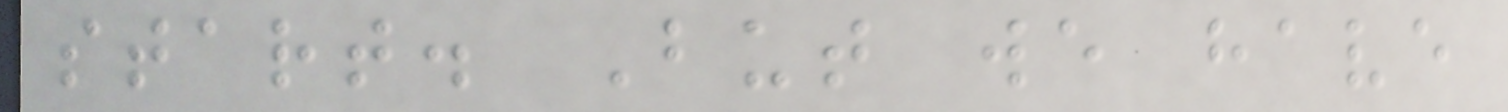start. But we have
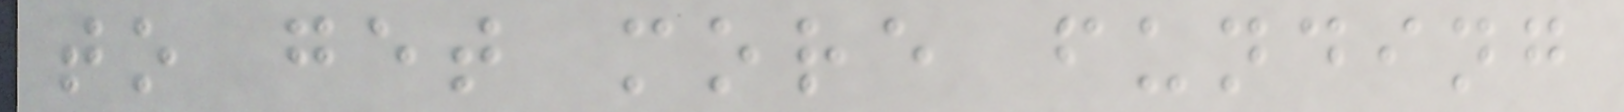to get more funding
